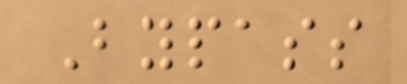Bypass
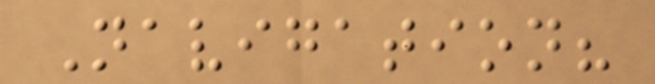Navigation?
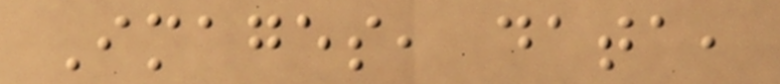Images, data,
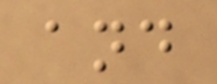and
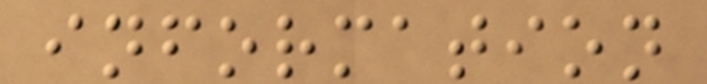information
